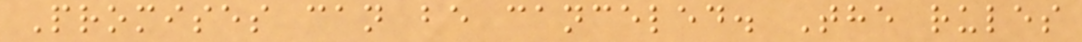Promises can be canceled. The rules
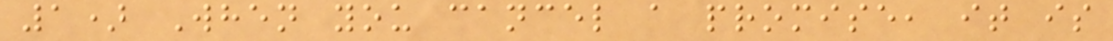1) When you cancel a promise, it is
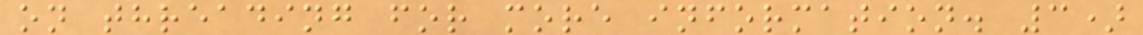on threading for more information. 3)
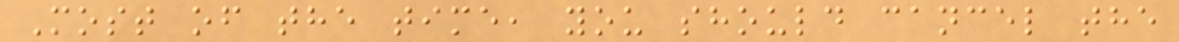Most of the time, you should cancel the
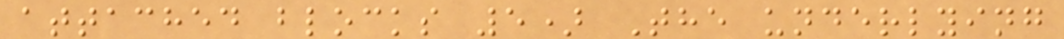attached blocks 5) The underlying
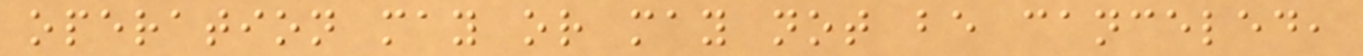operation may or may not be canceled,
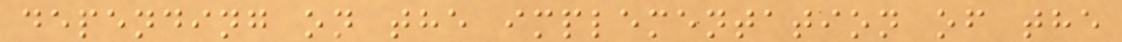depending on the implementation of the
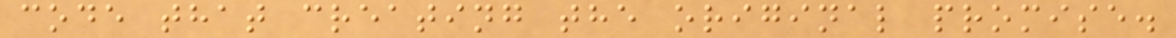code that creating the original promise.
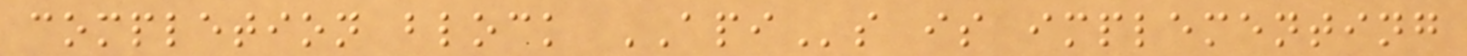completion block APIs is implementing
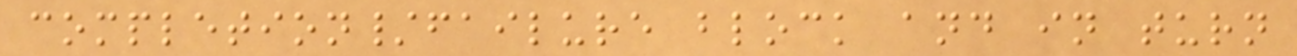completion/failure block and in turn
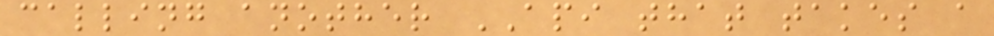calling another API that takes a
